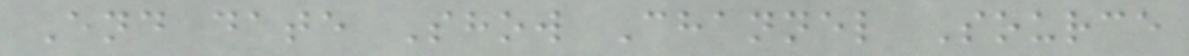End date Show Channel Source
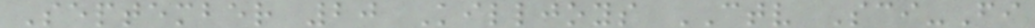September 20 Killjoys CTV Sci-Fi
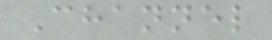Channel
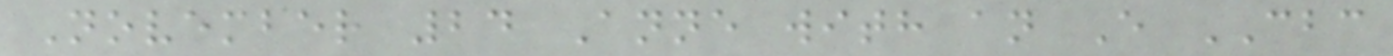November 24 Anne with an E CBC
